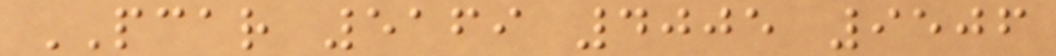PCAR 5169 4005 9506
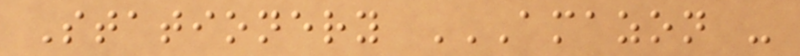Stationery AMAZON -
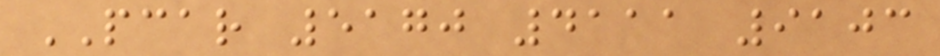PCAR 5170 4111 9103
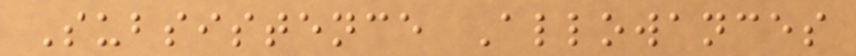Subsistence Allowances
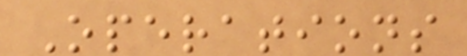Operations
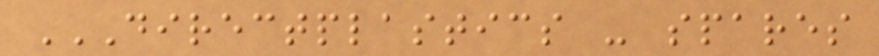DIRECTPLASTICS - SPARES
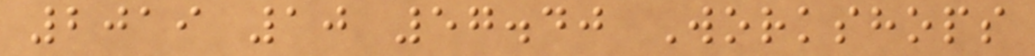2019 10 57.40 Workshops
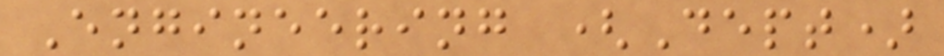Engineering (Dept)
